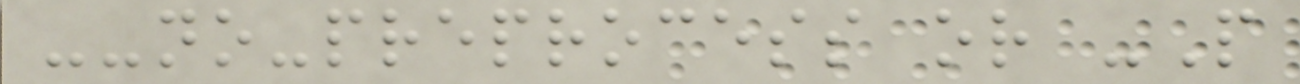--no-preprocess or -P
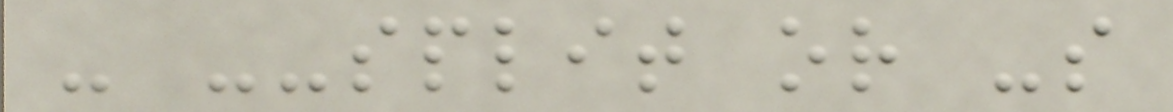- --split or -s
